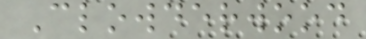Clowderwood
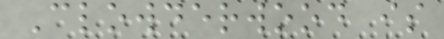Clowderwood is
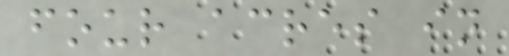four acres in
